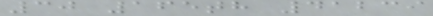30 165th 41239
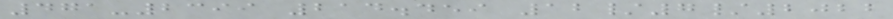471-2399 214.459 12/7/2022
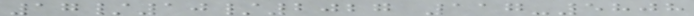17/10/2027 117-5808
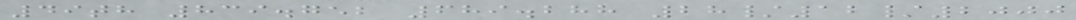49th 839.752 689.288 28/12/2000
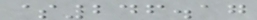$246.17
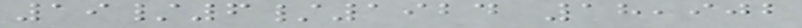19/6/1924 18,902
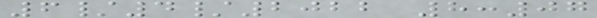6/4/2022 8:07
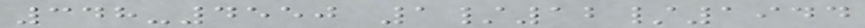348-4550 1/12/1944
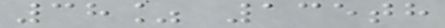38% 135th
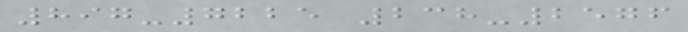897-7225 238-2576
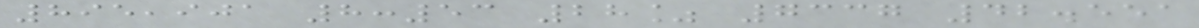895,901 8:53 28% 7337 42.551
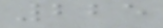225
